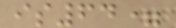is64=
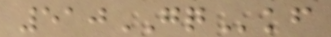510GQkf
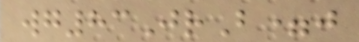wg83JrB=j
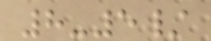8-5/
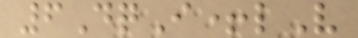6DqI+lV
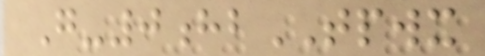G-0hbTPWX
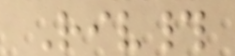Riv#
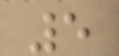5
